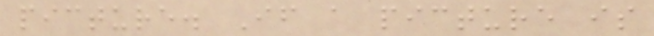picture. If a picture is
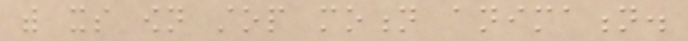with its own stop motion animation.
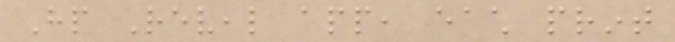Hp Reveal app, each print
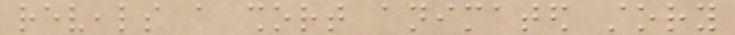reveals a short animated story
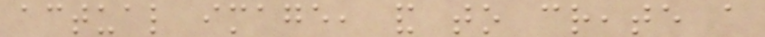actual image, and to create a
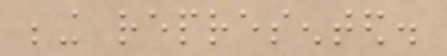being represented.
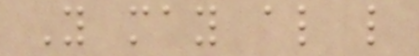You may also like
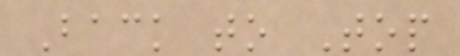Back to Top
